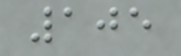105
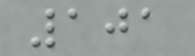101
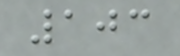103
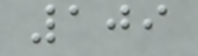109
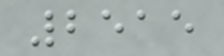2515
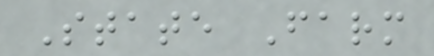State Farm
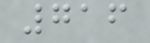716
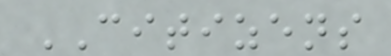CITIZENS
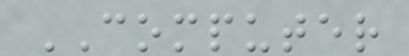COMPUTER
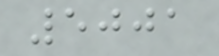5001
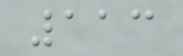113
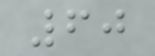60
